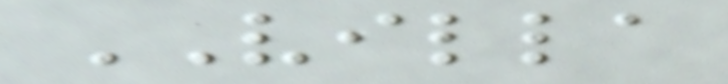VILLA
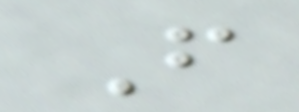F
